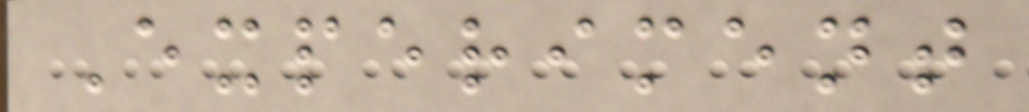Experiment
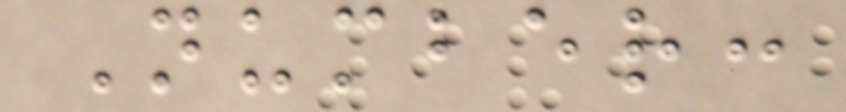Number:
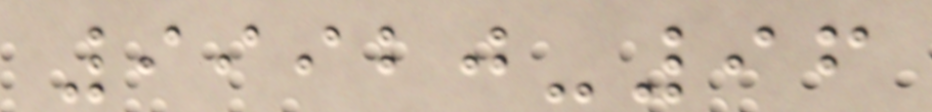99920-96
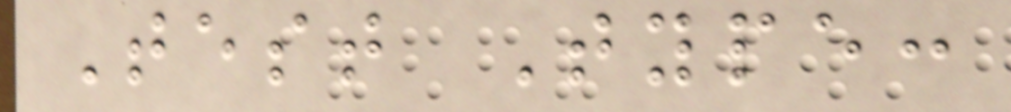Test Type:
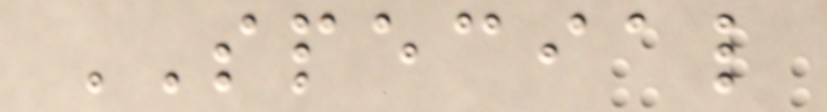SPECIAL
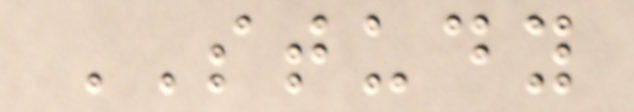STUDY
